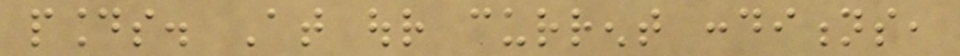pounds. At our current conditions,
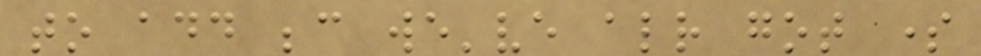to add because we've already got some
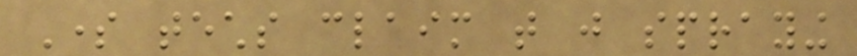Some techs claim that just spraying
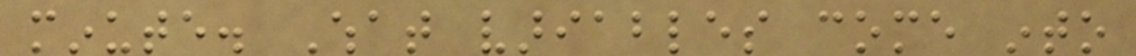minute. What variables come into
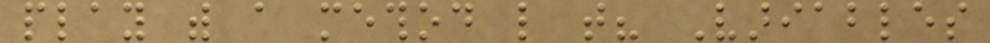play with a method like that? Variables
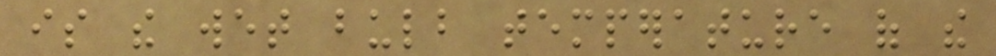is the wet bulb temperature of the
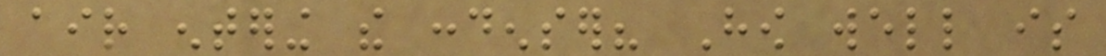air entering the condenser? How well is
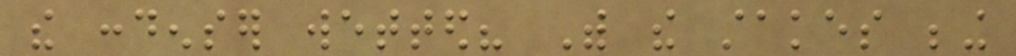the condenser wetted? With the stakes being
